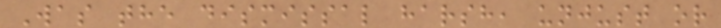Was the dismissal harsh, unjust or
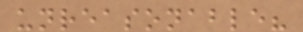unreasonable?
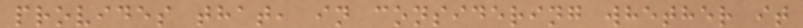provides that, in considering whether it
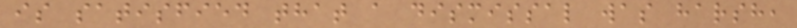is satisfied that a dismissal was harsh,
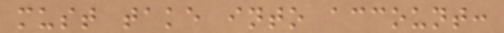must take into account:
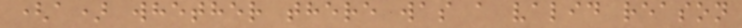(a) whether there was a valid reason
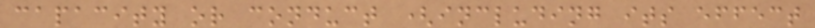capacity or conduct (including its effect
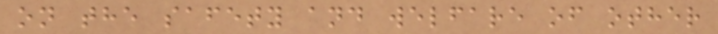on the safety and welfare of other
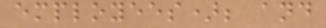employees); and
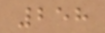258
